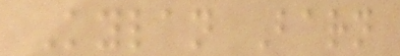Kylan Barn
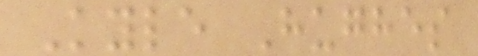Kyle Hughes
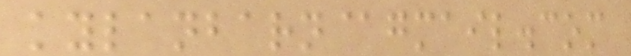kylanbarn@gmail.com
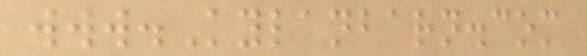www.Kylanbarn.com
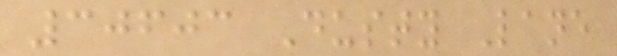30603 Dusty Lane
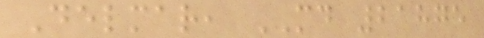Delmar, MD 21875
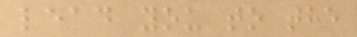lead you to the
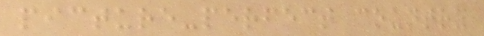picture-perfect country
